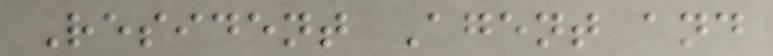Resident Agent and
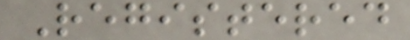Registered
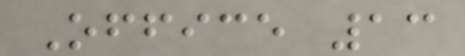Office 13
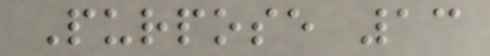Purpose 13
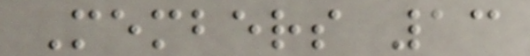Members 13
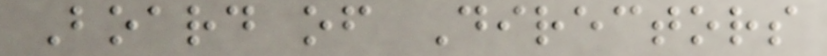Board of Directors
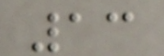13
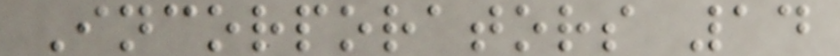Incorporators 14
